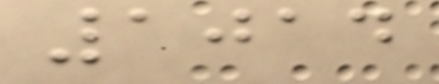1014
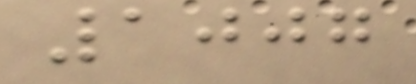1007
